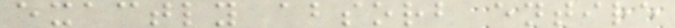exactly absorb entire
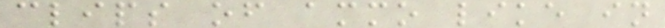clips of ammo like in
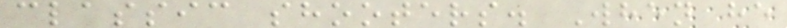classic shooters. When he
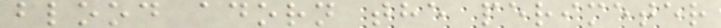blood adorn the perimeter
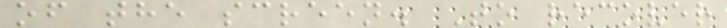of the screen. To recover
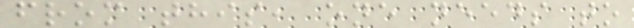from this, one needs to
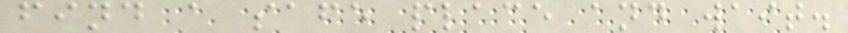find a safe place and wait.
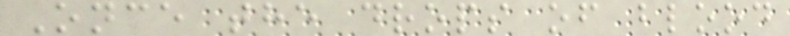Once the drops of blood
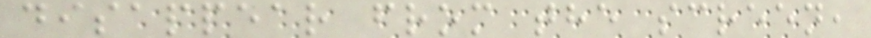disappear from the screen,
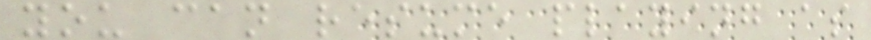you can resume playing as
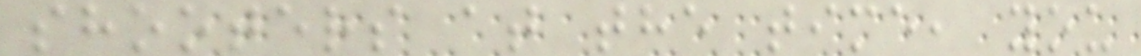shooters at the time, you
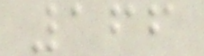166
